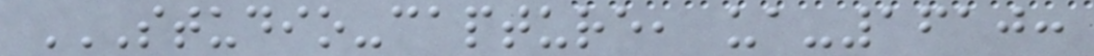STUDIO-CAPTURE, UA-1610:
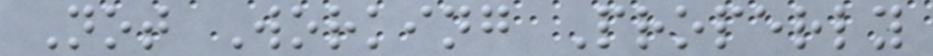Not Working Properly
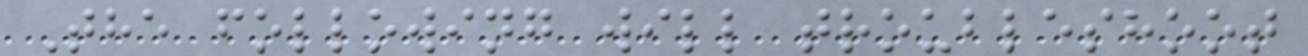The following will troubleshoot
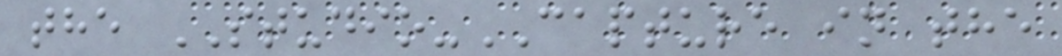the STUDIO-CAPTURE in the
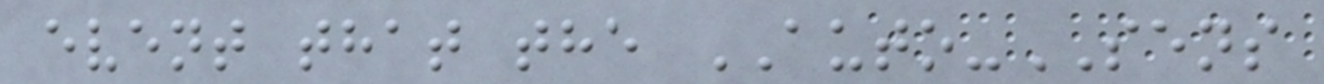event that the AUTO-SENS
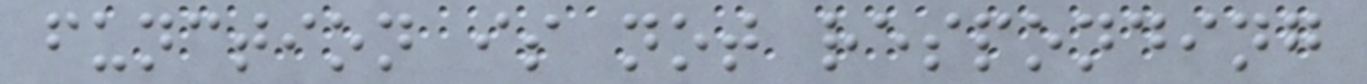function is not responding
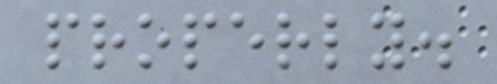properly.
